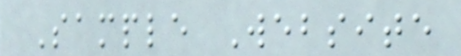Sample Website
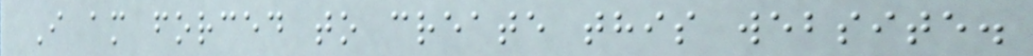I am forced to create this website.
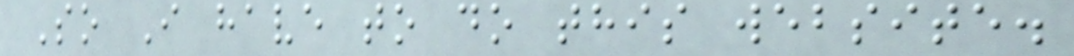So I have to do this website.
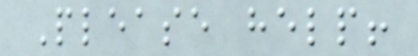Please help!
